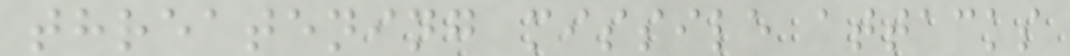threatening missile attacks
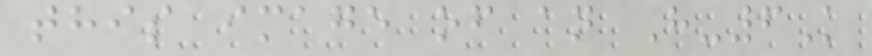this image of an H-6K
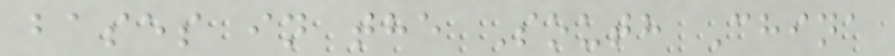bases in the South China
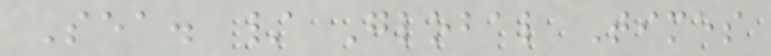Sea. / Global Times
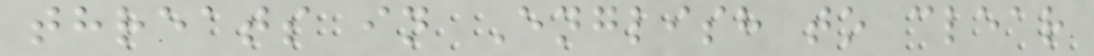threats in English to clear
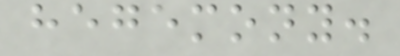hegemony.
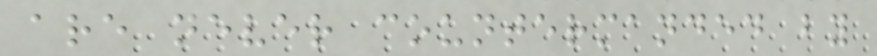are never countermanded by
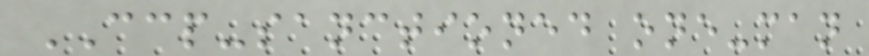CCP-sanctioned one-man
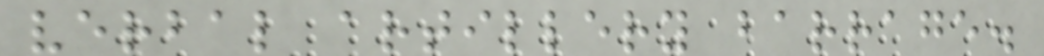verbal artillery barrage.
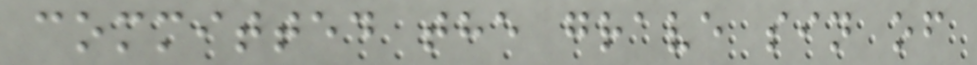committed the grave sin of
